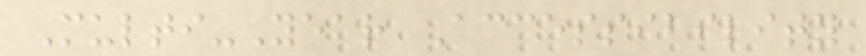Multi-Year Accessibility
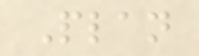Plan
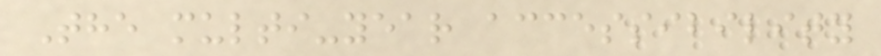The multi-year accessibility
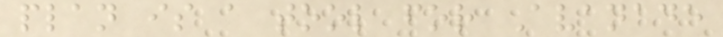plan is a tool for Avanade
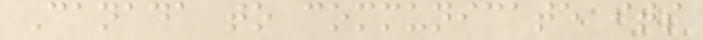Canada to communicate its
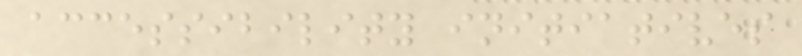accessibility initiatives
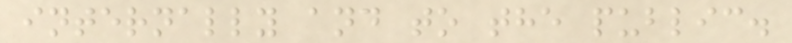internally and to the public.
